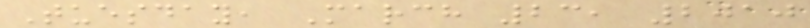Tuesday, March 23, 2010
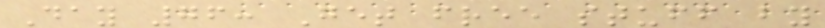Day 76: Get free stuff by
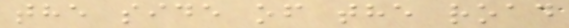the side of the road
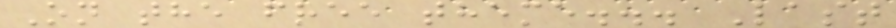On the free theme... Last
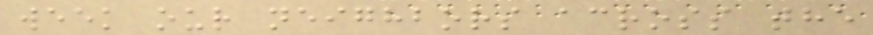week our neighbors across the
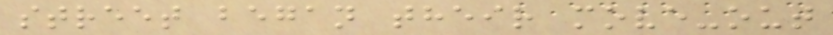street began their move-out
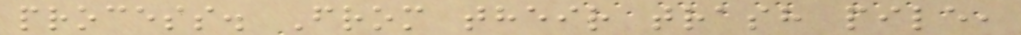process. From their trash pile,
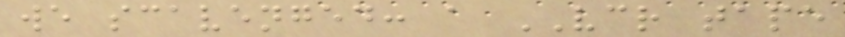we scavenged: a VCR tape
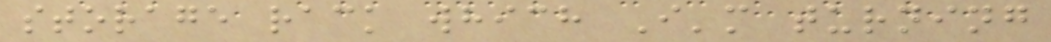storage rack which I'm turning
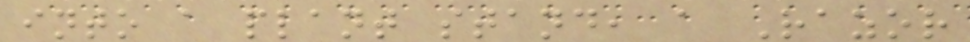into a plant stand, a Razor
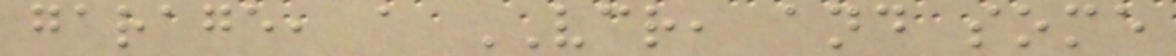garage, a VCR, and some
